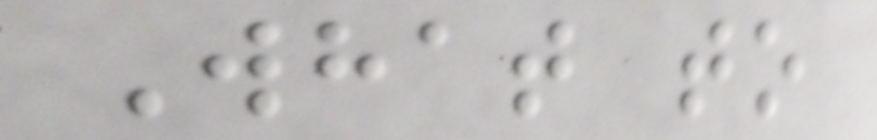What to
